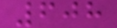608
